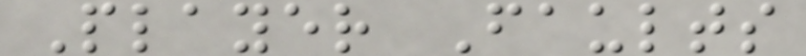Player Faults
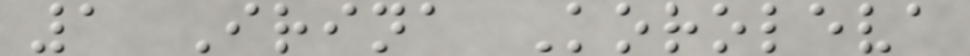1 Irina Koroleva
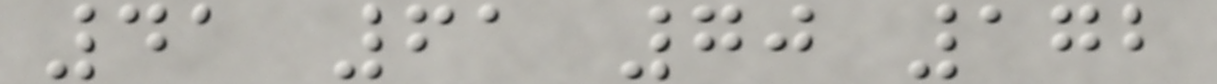41 61 70 172
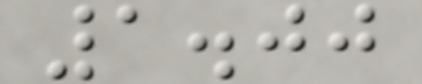1.00
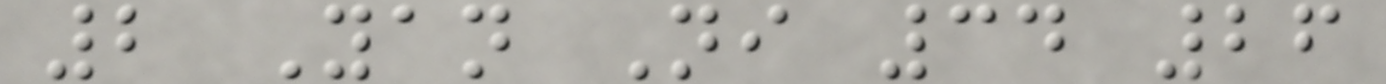2 Yan Ni 34 26
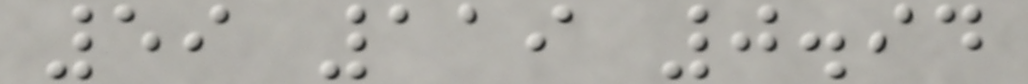59 119 0.94
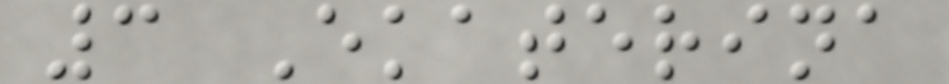3 Ekaterina
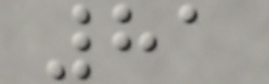81
